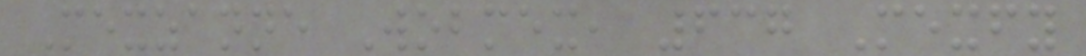Mexzanne Wobmex, 637 Mexfy
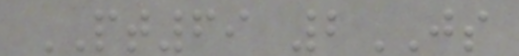PT69 2JS
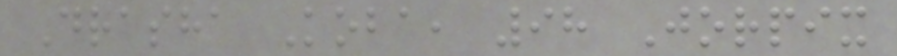Drasha Koba, 98 Jorpix
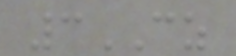3CZ
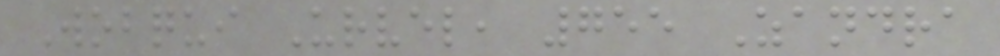Wobqui Urvel, 755 Zandra
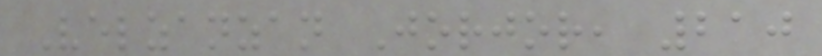Velzanzan Jorjor, 210
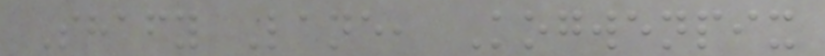Shafy Lane, Kogwenpix
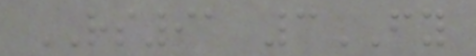RS91 3FY
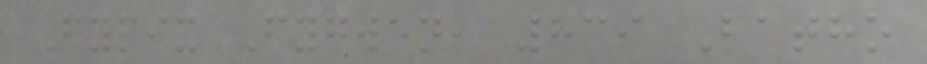Fypix Fygwen, 839 Batho
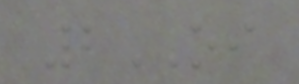2OI
